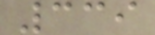339
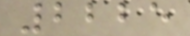2225
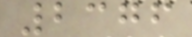2376
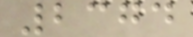2374
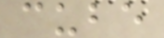cube
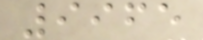9965
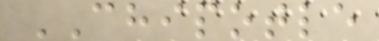CHIPOTLE
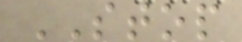STOP
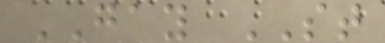GAY ST
